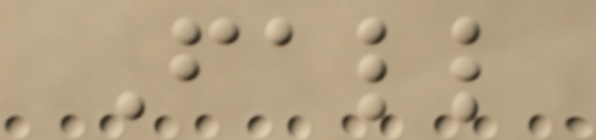Fall
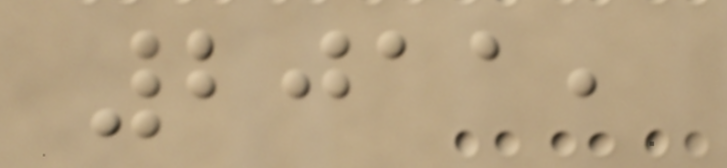2011,
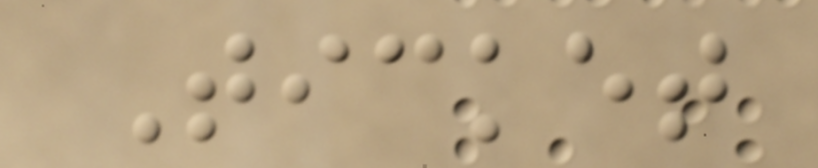Ticket
